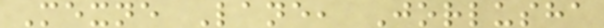Mexne Lane, Jorlusha
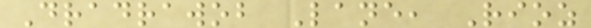Dradrawob Lane, Rioz
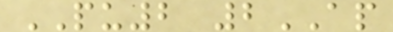PU2 2AP
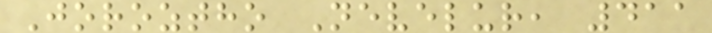Joroztho Nevelur, 411
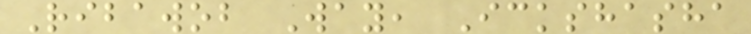Ribawob Way, Ickshasha
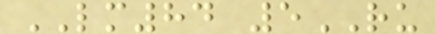LM84 5RU
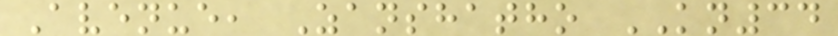Avenue, Zanshatho KN34
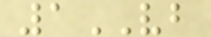1VB
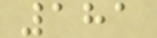181
